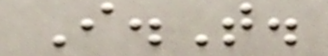I.T.
